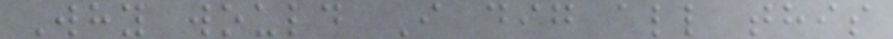Why would I dig all this
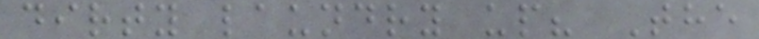dirty laundry up? The
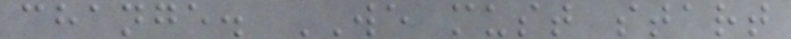change. WE must start
